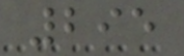295
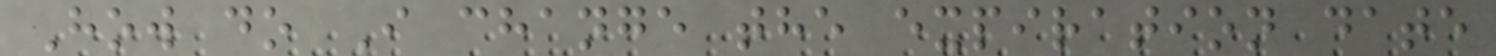How do I change the expiration date
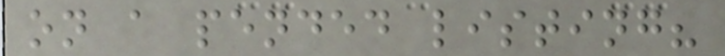on a pended listing?
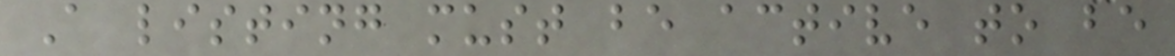A listing must be active to be
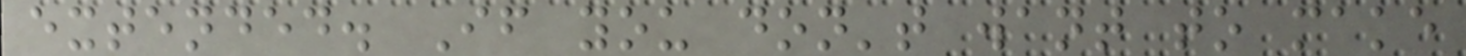extended. If you don't want to make
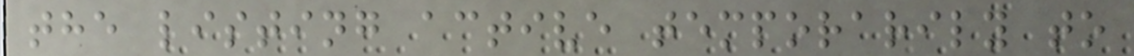the listing active temporarily to
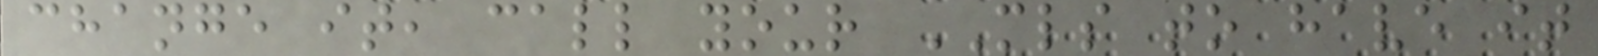change it, call your MLS to have it
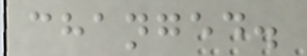changed.
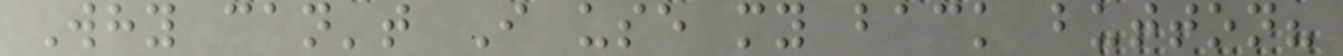Why can't I use my back button?
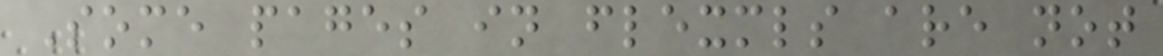Some pages in flexmls are not
